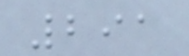291
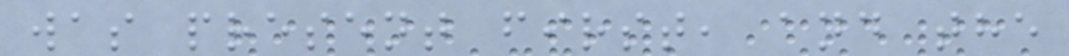was present first, and the
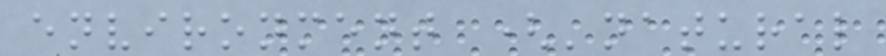environment ('natural
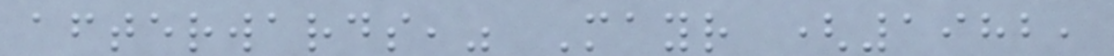afterwards," Mayr (1982,
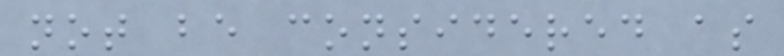not be considered as
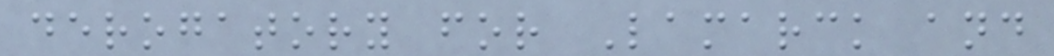derogatory for Lamarck and
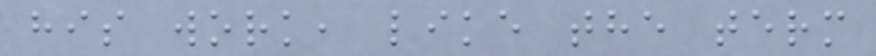his work, like the term
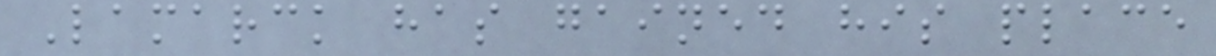Lamarck has gained his place
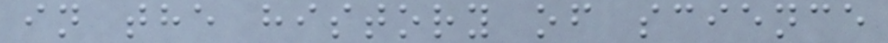in the history of science
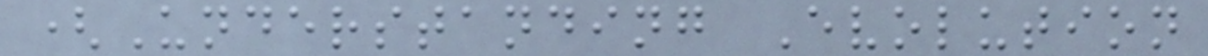(Understanding Evolution
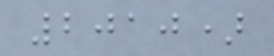2010)
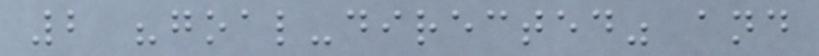2 "goal-directed" and
